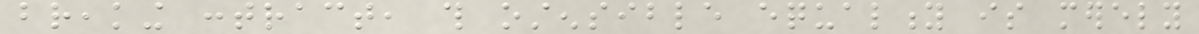breaking contract, this ostensible equality is merely
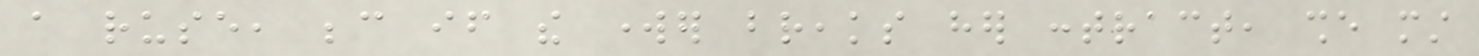a ruse, because if the worker breaks her contract, she must
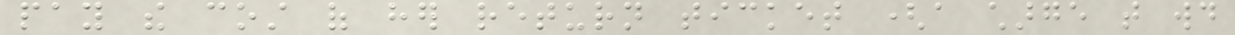pay the cost of her return ticket (a charge that would
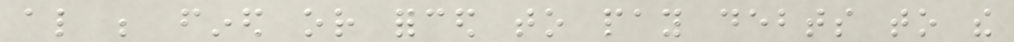also be fined or forced to pay debts to the
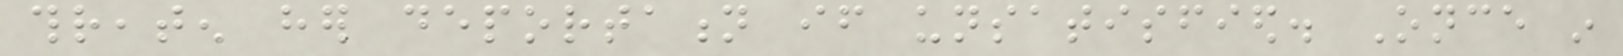threaten her deportation if unsatisfied. Once in
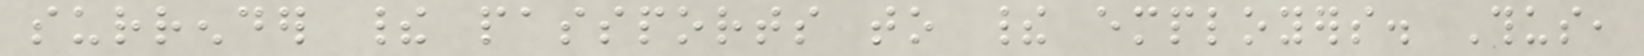surrender their passports to their employers. Thus,
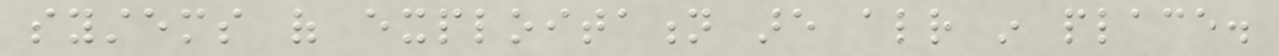systems of exploitation are already in place.
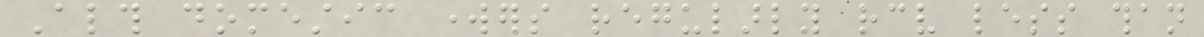Although domestic workers regularly receive less than
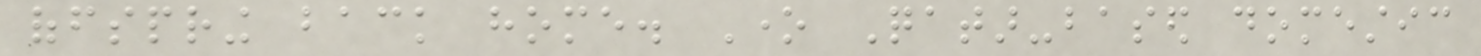offspring back home. One Qatar-based domestic
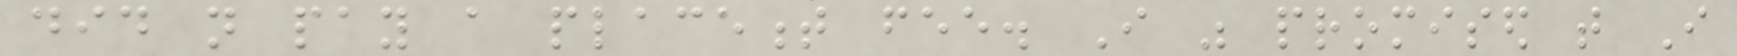did not pay a placement fee. I was promised that I
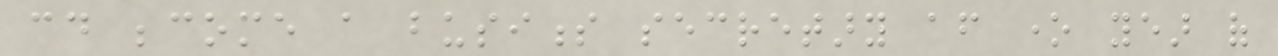could become a business secretary after one year of
